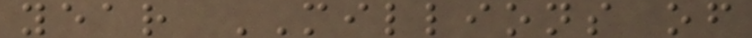year MILLIONS of
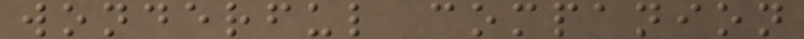wonderful companion
